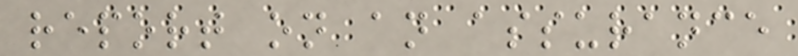report on an assurance
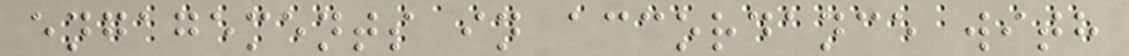engagements in accordance with
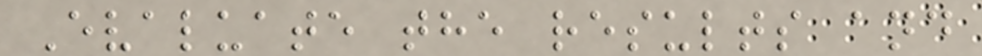Evaluate the results and
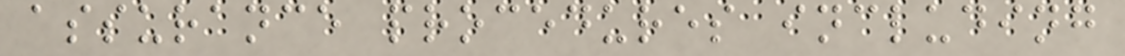assurance procedures including
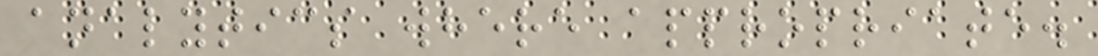analytics where appropriate.
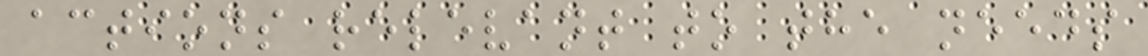actions relevant to the needs
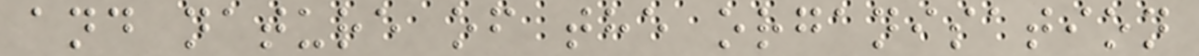and nature of the organisation
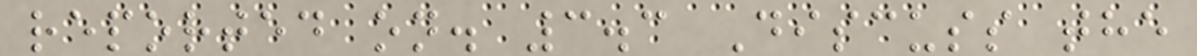reported on. 3.3 Discuss the
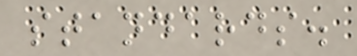standards.
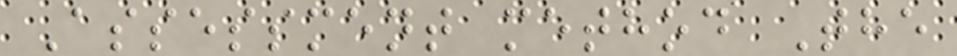Assessment method The
